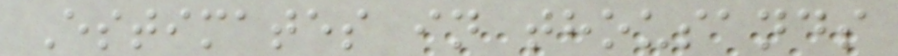Estimates in thousands
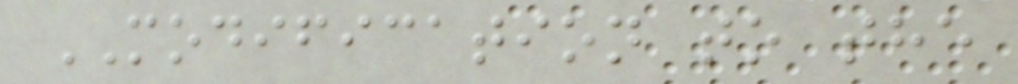MODIFICATION to the
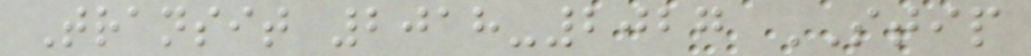Transit 2018-2027 STIP
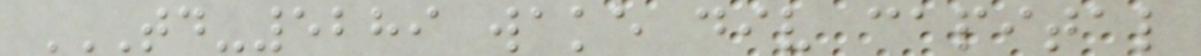TD-5289 WAKE DIV CAPITAL
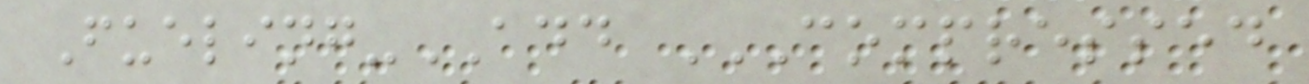Fueling-ADD COMPRESSED
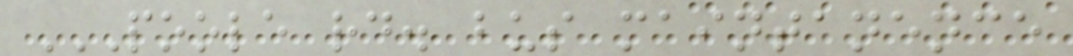POOLE RD. BUS MAINTANENCE
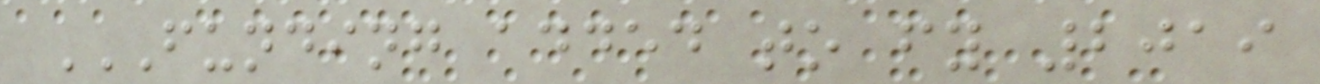FUNDING ADDED TO FY 2019
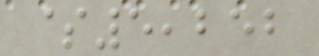$5,252
